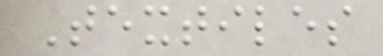Textiles
